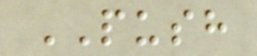PUSH
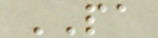PA
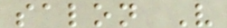salon V
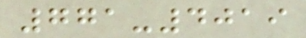771-4019
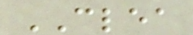CLEA
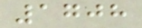1708
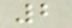2
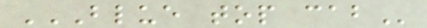BLUE TOP CAB
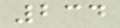234
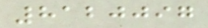8120097
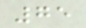75
